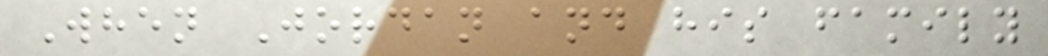When Jordan and his family
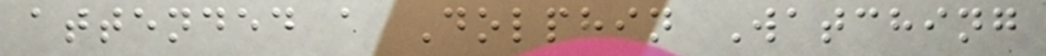attended a Dolphin Watching
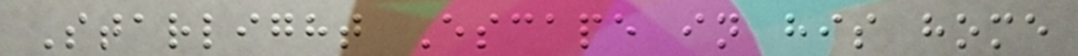Starlight Escape in his home
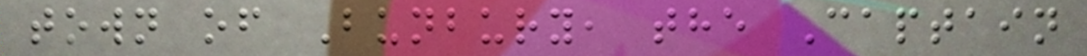town of Bunbury, the Captain
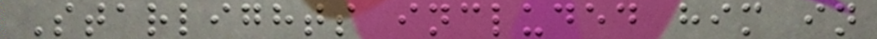Starlights included him in
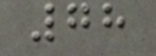78
